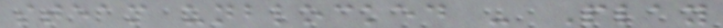steam unblocked - Play
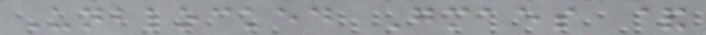Unblocked Gmaes &
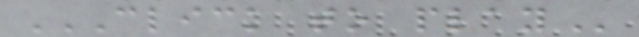CLICK TO PLAY
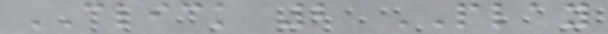CLICK 2 PLAY
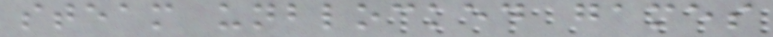steam unblocked games
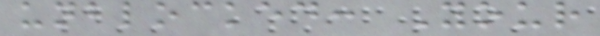unblocked: Your
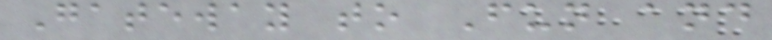Gateway to Fun and
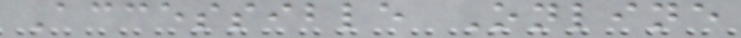Accessible Online
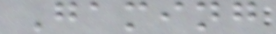Gaming
